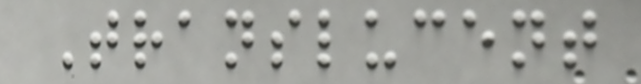Translucent
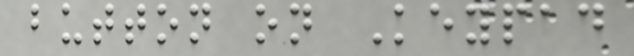button on Keypad
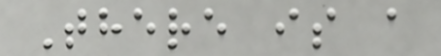There is a
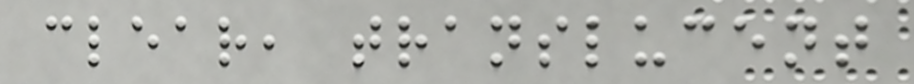clear, translucent
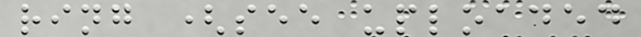ring (see uploaded
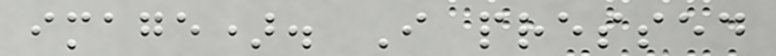image). I pressed
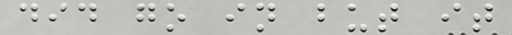did go in but it
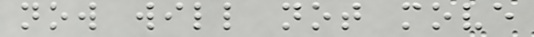now will not move
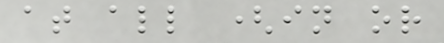at all (in or
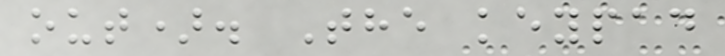out). The keypad
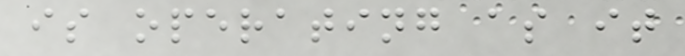is operating as it
